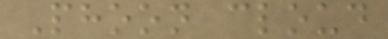Phoon cloud
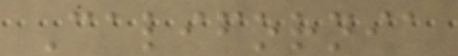California
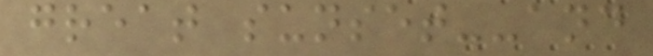great sunset--and
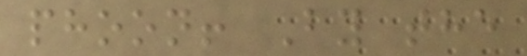phoon! By the
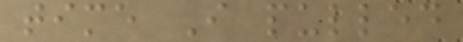time I pulled
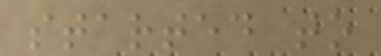started to
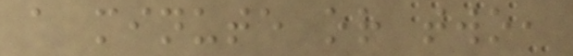a minute or two,
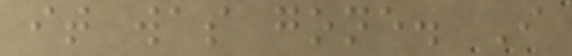it was gone. I
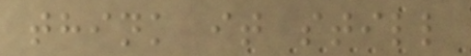think it still
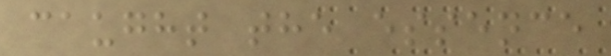caught the essence
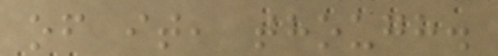of it, though.
